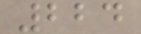224
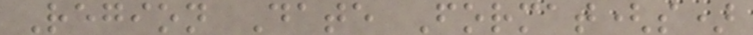Region Date Format(s)
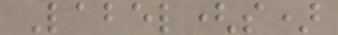Label(s)
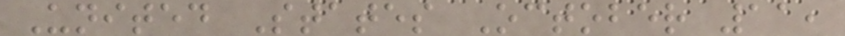United States October 11,
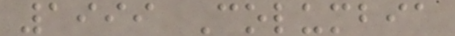1999 Columbia
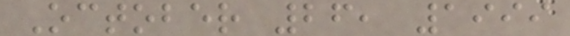October 26, 1999
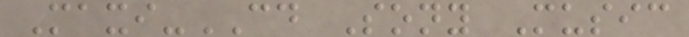Maxi-CD Sony Music
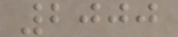2000
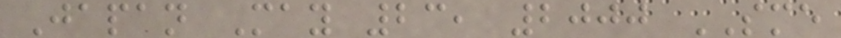Japan May 23, 2000 SME
